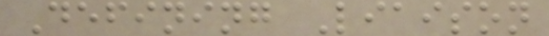Defining Liaison
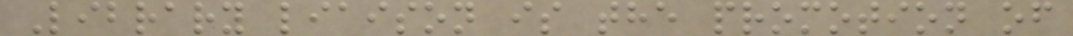Library liaison is the promotion of
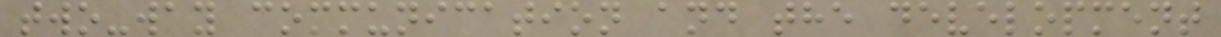two-way communication and the development
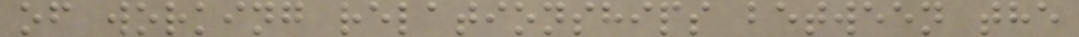of working relationships between the
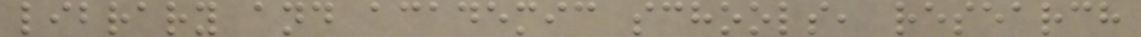library and academic schools, research
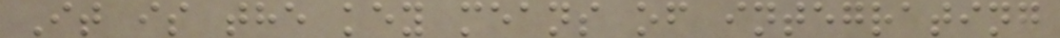It is the key means of integrating
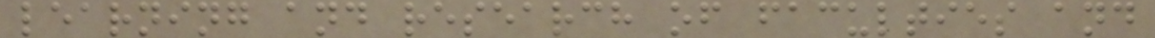learning and research of faculties and
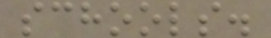schools.
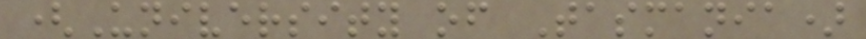(University of Tasmania)
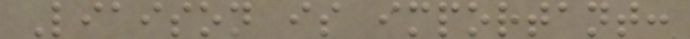Liaison is important:
